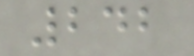242
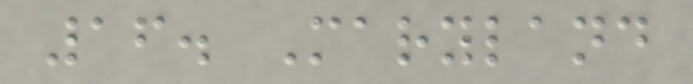16. Maryland
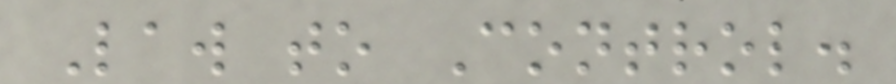Law to Control.
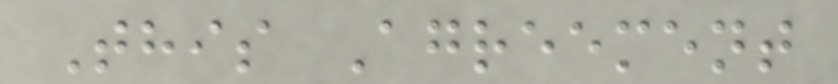This Agreement
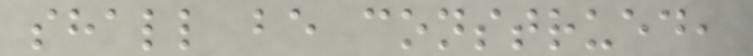shall be construed,
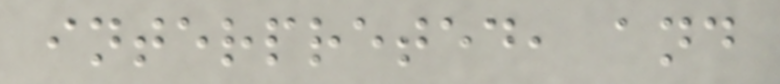interpreted, and
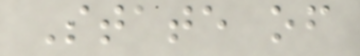State of
